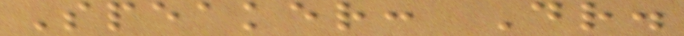Speaker: Dr.
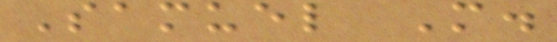Samuel M.
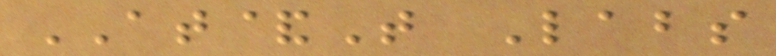AT&T Labs
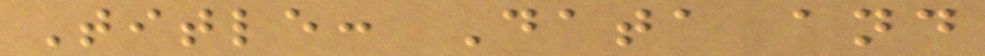Title: Data and
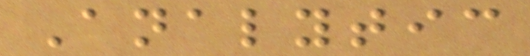Analytic
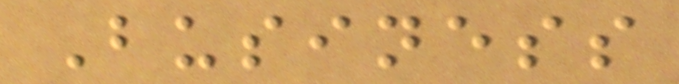Business
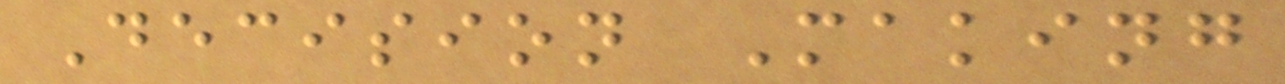Decision Making
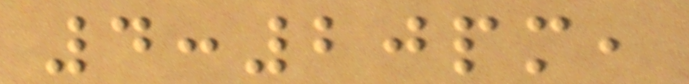4:20pm,
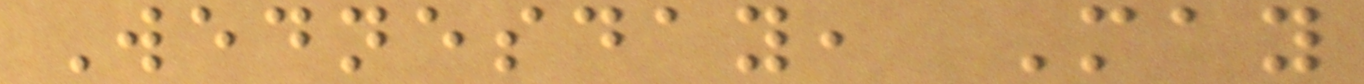Wednesday, May
